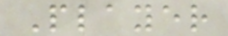Player
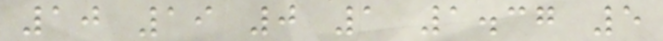10 19 0 1 1.37 5
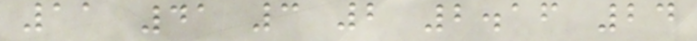11 41 3 2 2.16 24
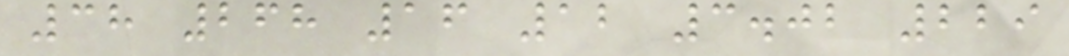38 268 16 12 3.02 229
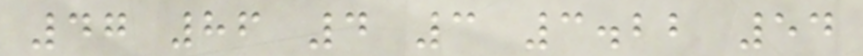47 86 4 3 3.22 54
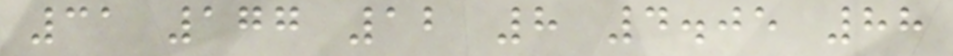31 177 12 8 4.05 88
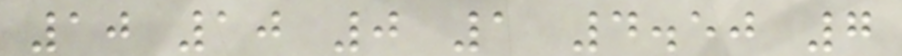10 10 0 1 4.50 7
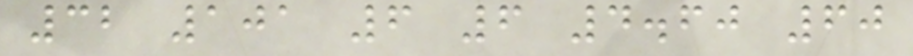32 101 6 6 4.60 60
